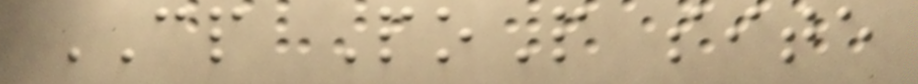CP PoP site
